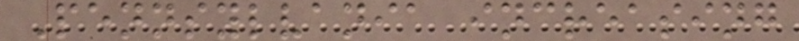Pennsylvania increasing
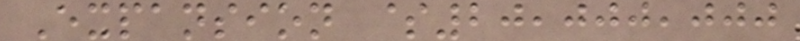Expansion $20,000,000
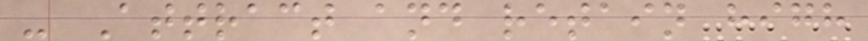- Attract and retain high
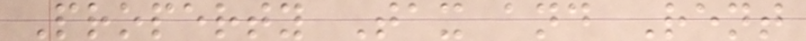Property Tax and Rent
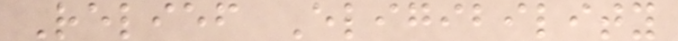Relief Eligibility
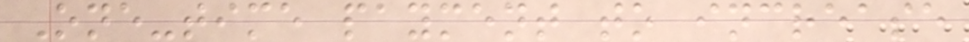One-time payment to increase
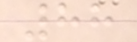88
